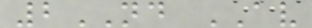2ND AV
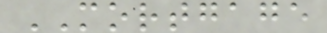MORTGAGE
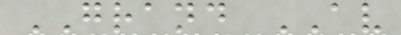GRAND AV
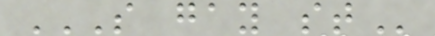S GAY ST
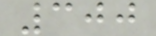300
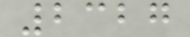2327
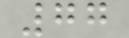77
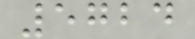5724
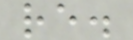re.
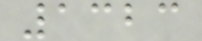1323
